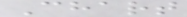Chart
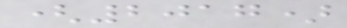(2017)
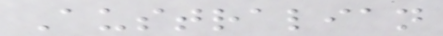Australian
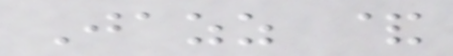Jazz &
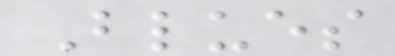Blues
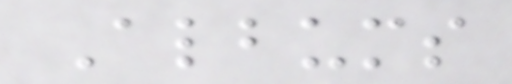Albums
